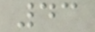43
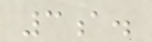3a.
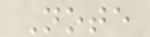Note
